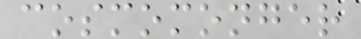cosmomonger
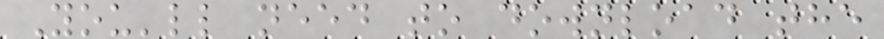You'll need to download the
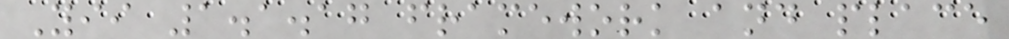Yii 1.1.17 framework and place
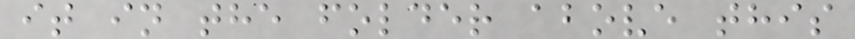it in the folder above this
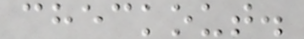checkout.
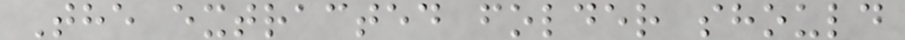The extracted folder should
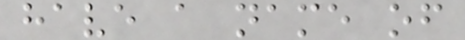have a name of
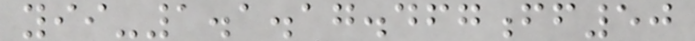yii-1.1.17.467ff50
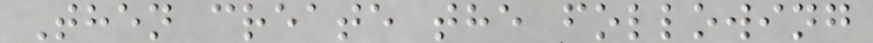Then create the following
